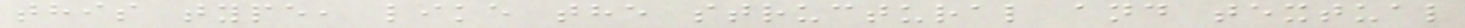this type, like the structural and textual
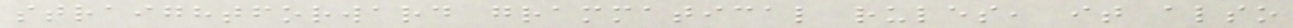straightforward grammatical rules, it also
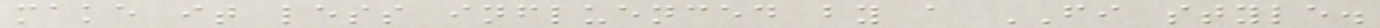make it less influenced by a FI style.
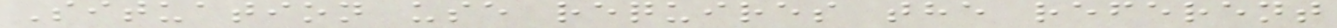Situation use requires the referent
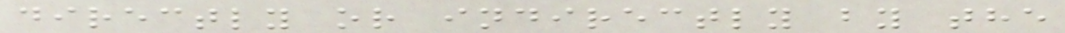directly or indirectly by the
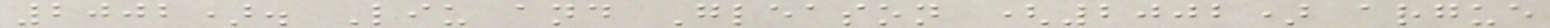2002). Liu and Gleason (2002) argue
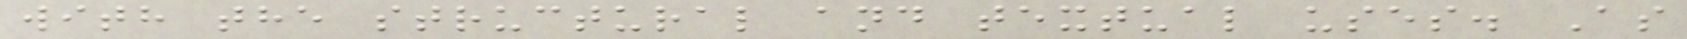with the structural and textual uses. As
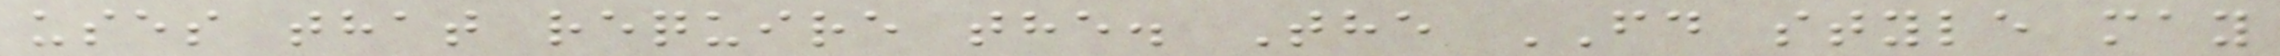uses that require the. The FD style may
